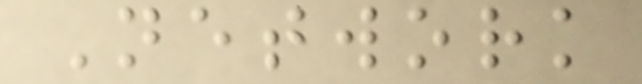Network
